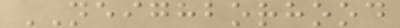NEIGHBORHOOD
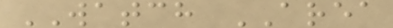WATCH AREA
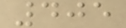405
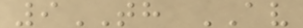9TH AV
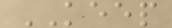KEEP
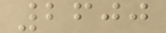2600
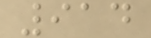914
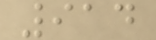914
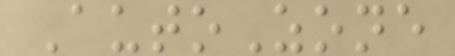AutoZone
